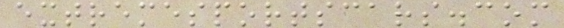extremesportscars.com
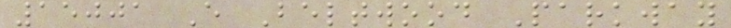15001 E Beltwood Parkway
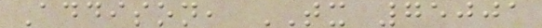Addison, TX 75001
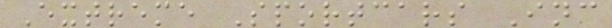Extreme Sportcars Inc
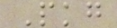Pkg
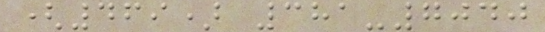(469) 381-7040
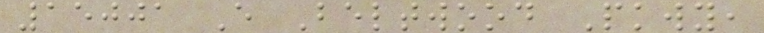15001 E Beltwood Pkwy,
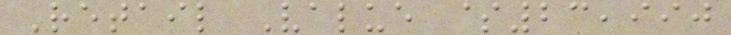Retail Value $23,990
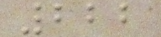222
